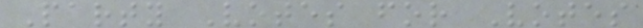Party Votes for Votes
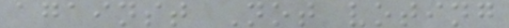against Not voting
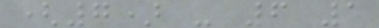(7) - 6 1
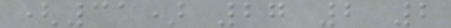(31) 27 2 2
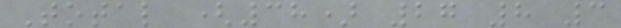Total (38) 27 8 3
